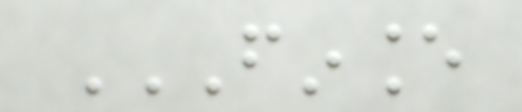FINANCE
